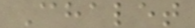Chalet
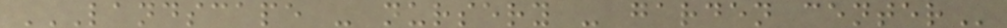LANDSCAPE - NURSERY - GARDEN CENTER
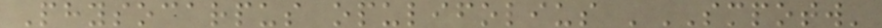Physocarpus opulifolius 'SMPOTW'
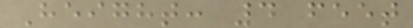Height: 4 feet
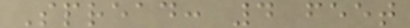Spread: 4 feet
